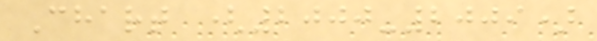Chart (2000-2009)
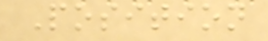Position
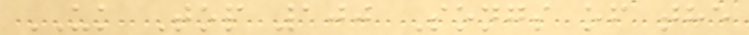UK Top 100 Songs of the
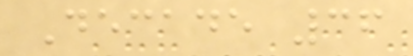Decade 36
